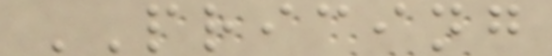PRICING
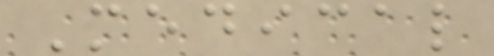Medical
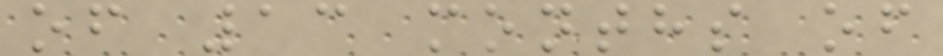of 13 months of
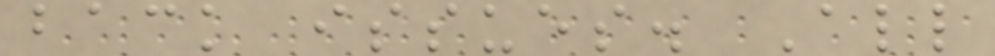back issues. All
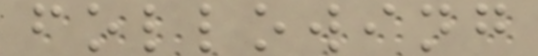following
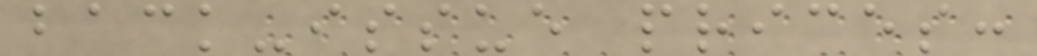back-issue prices:
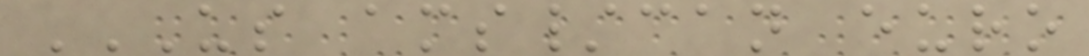US AMS/CAN EURO
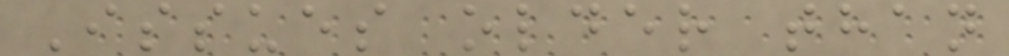Issues older than
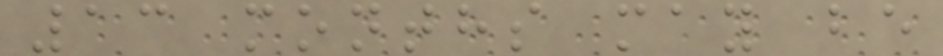13 months may be
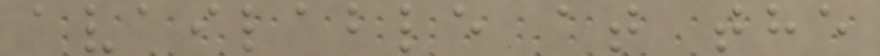available at the
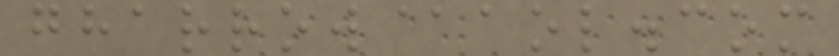gharrow@aol.com
